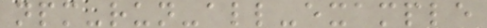npm-run-all-example
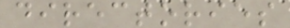directories
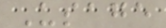Usage
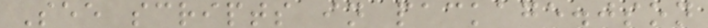See scripts in package.json
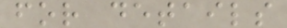for details
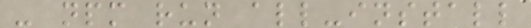- npm run all-install
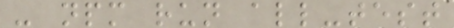- npm run all-test
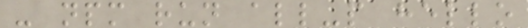- npm run all-p hello
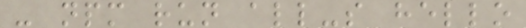- npm run all-s hello
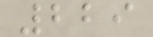229
